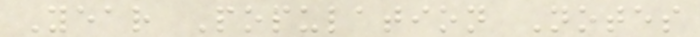Year Population Notes
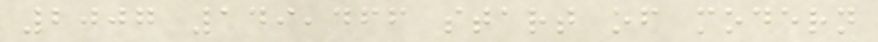2007 149,466 start of modern
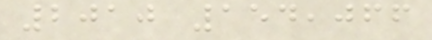2010 154,066
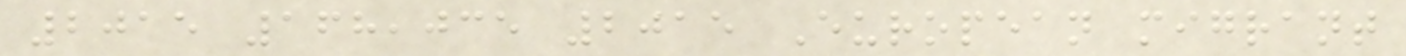2015 168,035 2015 European migrant
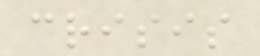crisis
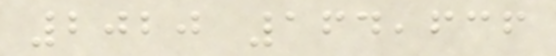2020 164,636
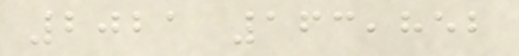2021 163,852
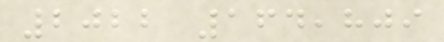2022 164,809
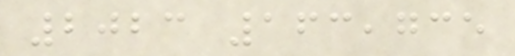2023 163,735
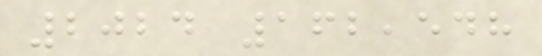2024 162,548
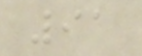91
